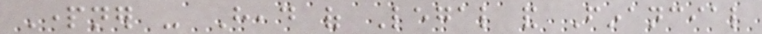Partner - Head of Legal and Financial
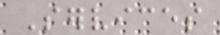Services
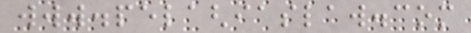www.pelaghiaslaw.com
